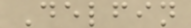Delfin
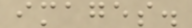images.
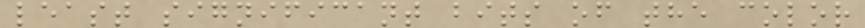least significant bits of the color
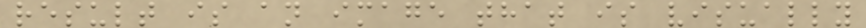result is an image that is visually
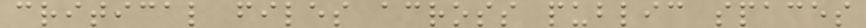critical files across public spaces
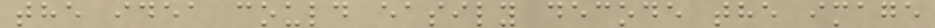the idea could easily decode the image
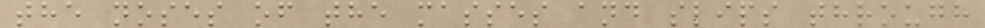the noses of the masses and slips through
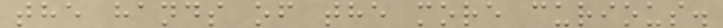the hands of the more curious.
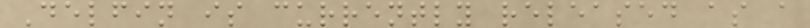Delfin is currently released as a
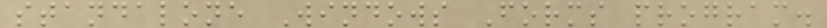standalone Windows Forms program.
